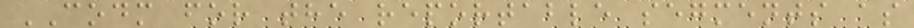CODM for the reportable segments as
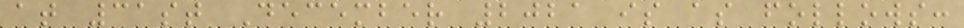at 31st December 2021 is as follows:
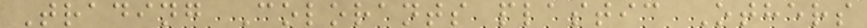Trading Colorants plastic Others
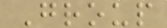Group
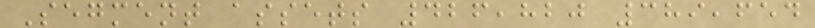Segment assets 426,820 389,654
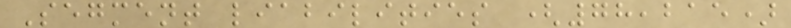Segment liabilities (78,215)
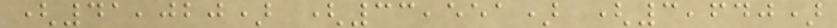(41,020) (33,551) (3,640)
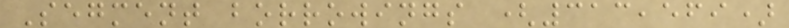Segment borrowings (313,569)
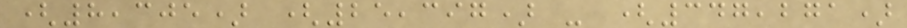(8,305) (25,397) - (347,271)
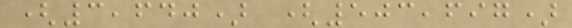(3,640) (503,697)
